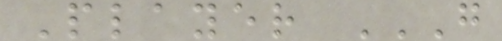Player G
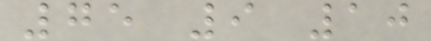75 9 10
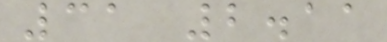31 2.11
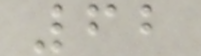62
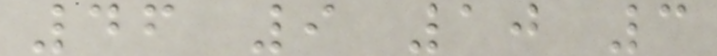46 9 10 3
